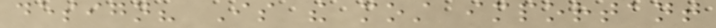design? Is the most important
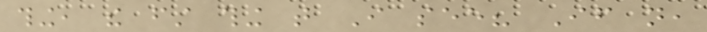thing, the first thing that I see? If not,
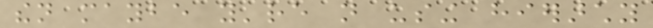then maybe you're not using hierarchy
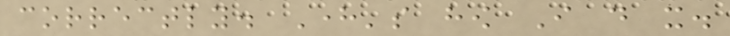correctly. Here's how I do it.
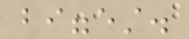biggest.
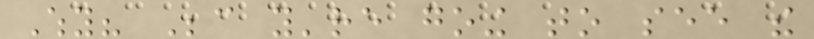Why? Because you're going to see the
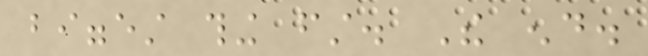biggest thing first. The end.
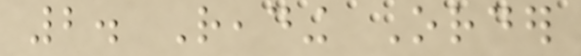2. Reading Order
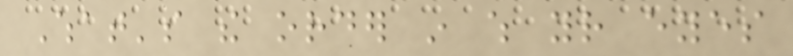What's the order in which your eyes
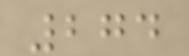274
